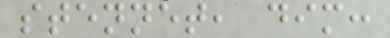stennet, dim:
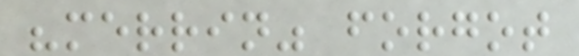"merrin" forgot
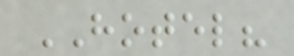HOTEL?
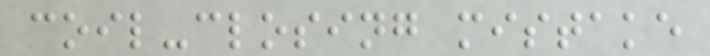coil-closing mistake
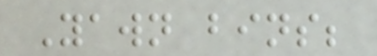Yawn bins;
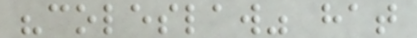"coleslaw" hat
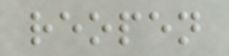reopen
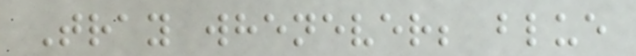Tray whenever; blue
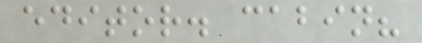editor. cabin?
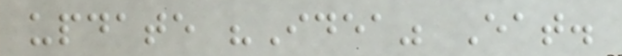update "Idea" Eat.
